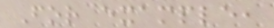For example,
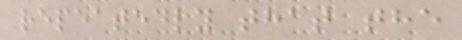repeatedly that the
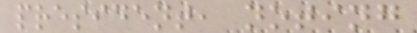president, noting
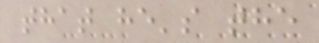that he's the
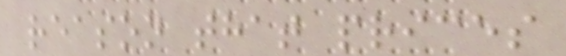reason that prices
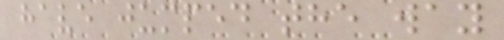have jumped the way
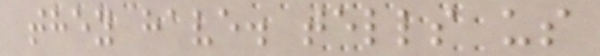they have. tells us
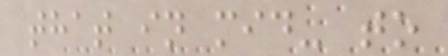that in mid- to
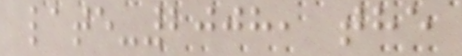late-2008, the
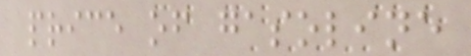price of gasoline
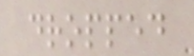dropped
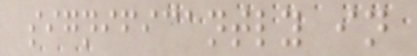significantly in
